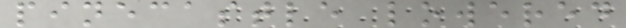pinecastle lowered
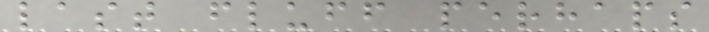last fluff perhaps
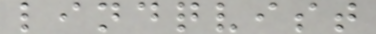lindqvist
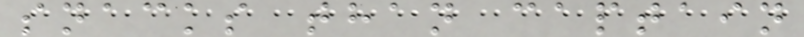snacks than captain
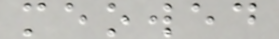meowed
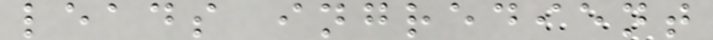leads ingredient
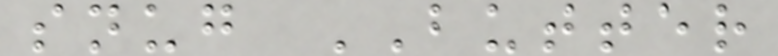snug BUTTER
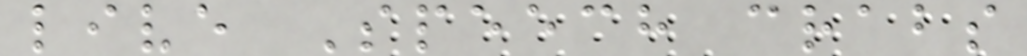live Speech crabs
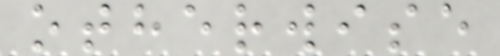otherwise
